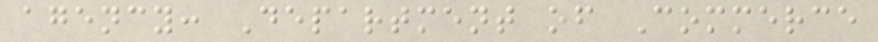agency: Department of Commerce
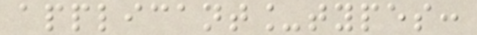applicant_types:
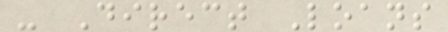- Direct Loans
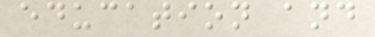education and
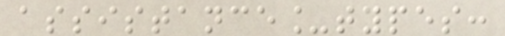assistance_types:
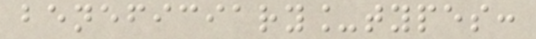beneficiary_types:
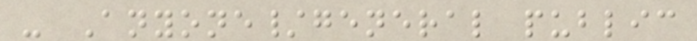- Anyone/general public
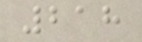218
